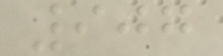907
